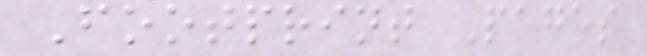Footprint Pages
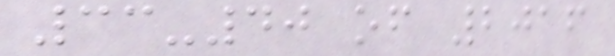33-40 of 2016
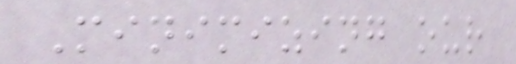Minimizing our
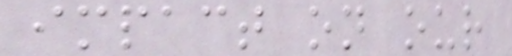impact on our
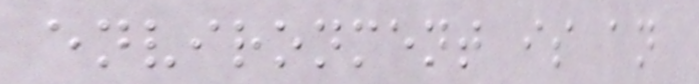environment is an
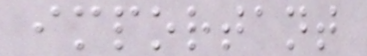important
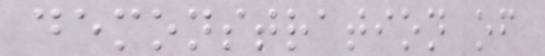demonstration of
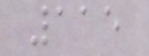115
